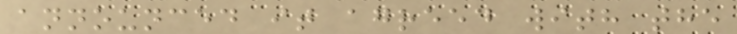announced it agreed with the
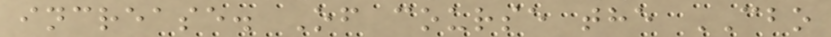increase. Of course the CBO
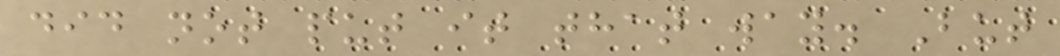did not put it that way. But
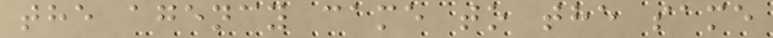the agency came to the same
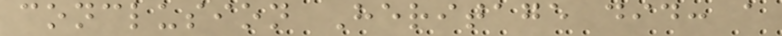conclusion Heritage did: a
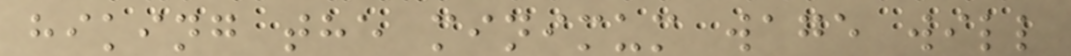hiking the minimum wage will
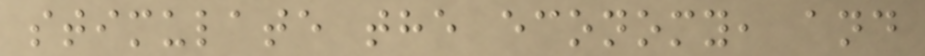stimulate the economy, and
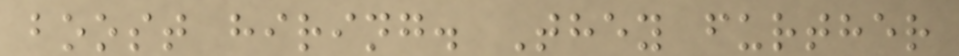boost hiring. They further
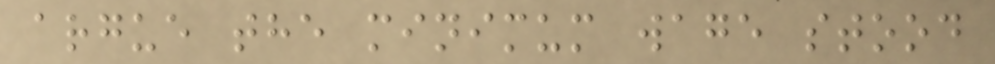argue the minimum wage stood
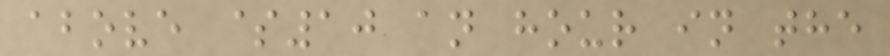above $10 an hour in the
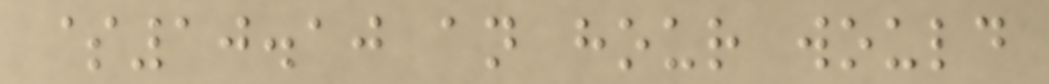$10.10 an hour would
